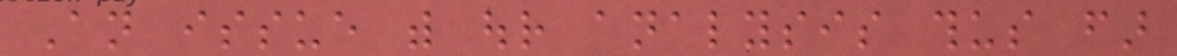An issue with our analysis thus far
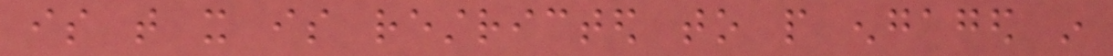is that it is restricted to people engaged in
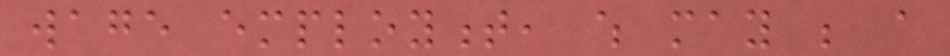wage employment, which may be a
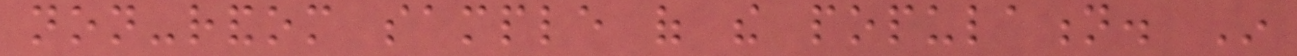non-random sample of the population. In
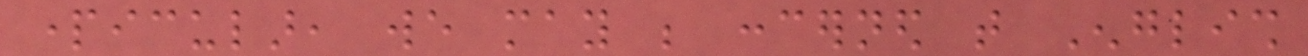particular, we may be concerned that English
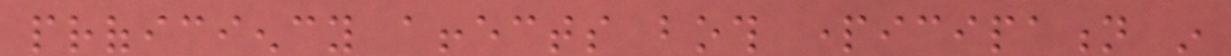proficiency affects both participation in
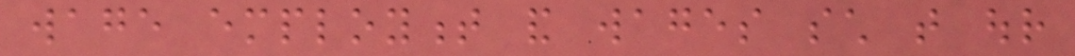wage employment and wages such that our
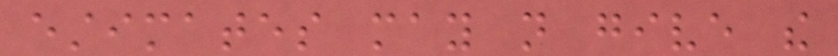estimates may not give the
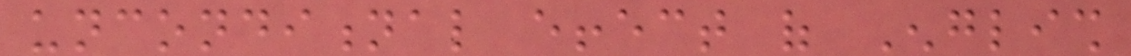unconditional effect of English
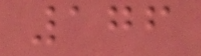176
